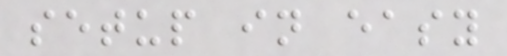setup in easy
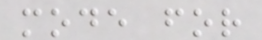mode for
